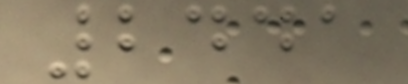2441
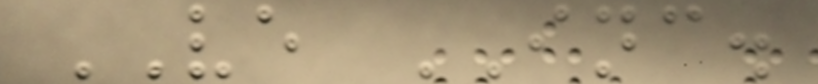VE INC.
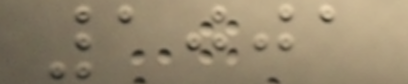1001
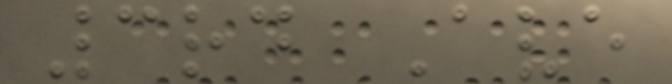3rd Ave
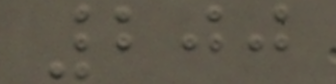200
